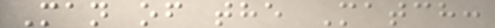Man of the Match:
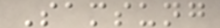Samsung
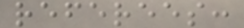referees:
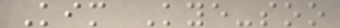Kim Kye-soo
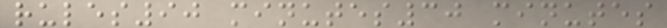rules90 minutes30 minutes
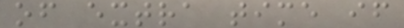of extra time if
